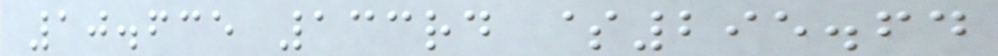10.635 133rd $295.64
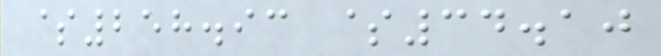$258.93 $34.10
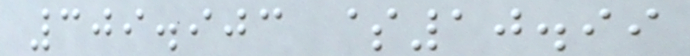309.903 $10.99
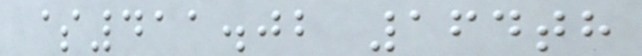$411.02 164th
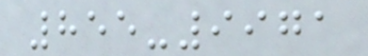855-9971
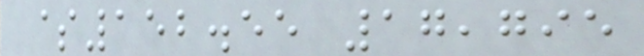$152.55 17,795
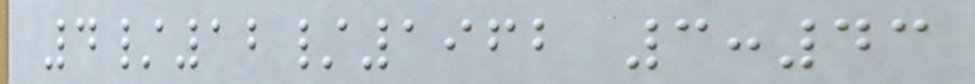4/12/1962 3:43
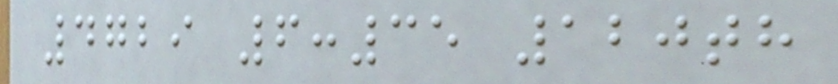4729 6:35 120th
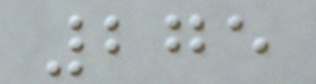275
